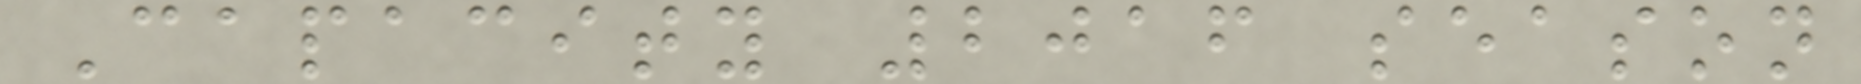Capacity 2016 season
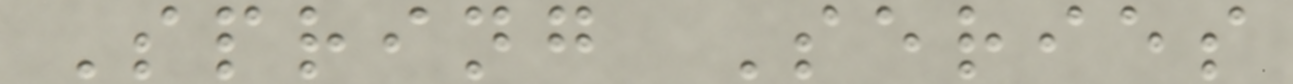Spring Series
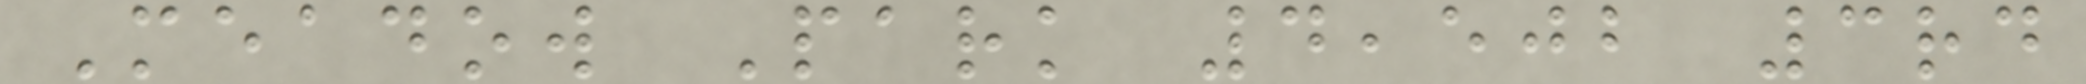Meadow Park 4,502 3rd
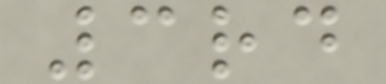3rd
